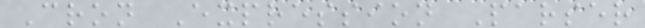Cron Expression Parser
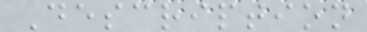Description
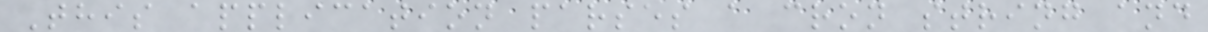This application parses a cron string and
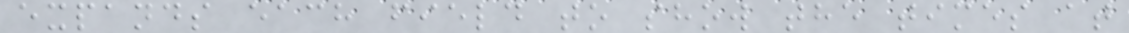expands each field to show the times at
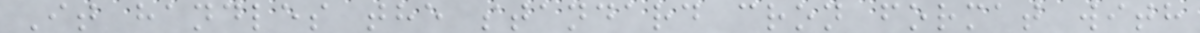It handles the standard cron format with
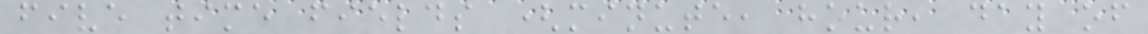five time fields (minute, hour, day of
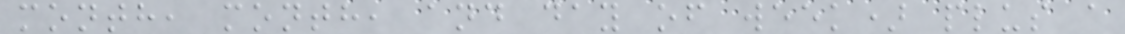month, month, and day of week) plus a
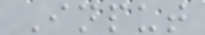Input
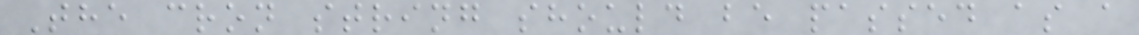The cron string should be passed as a
